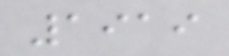1919
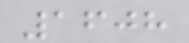1608
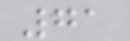71
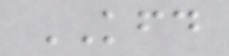KFD
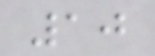10
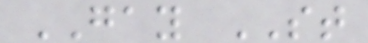GAY ST
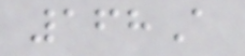168A
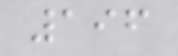196
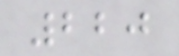220
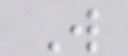W
